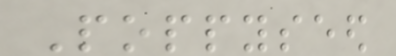Poppyseed
